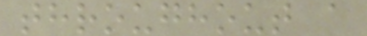throughout a
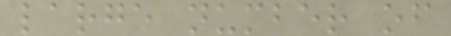large number of
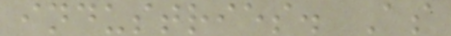industries. As
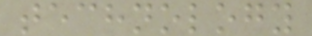technology
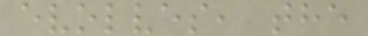evolves, the
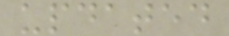updated
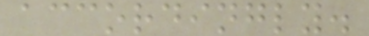accordingly.
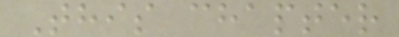This chapter
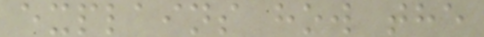explains how the
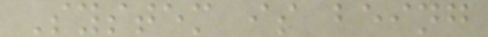System is being
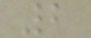2
